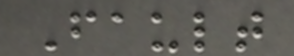Fault
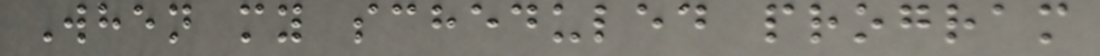When my scheduled program
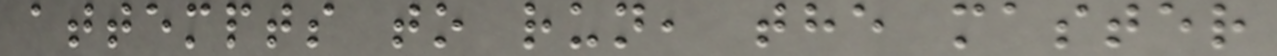attempts to run, the master
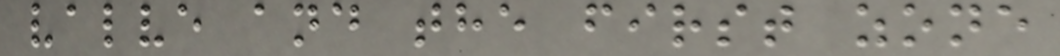valve and the first zone
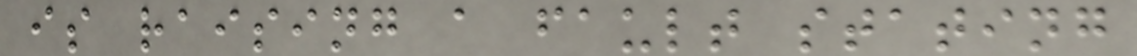is raising a fault stating
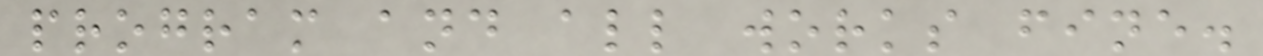program and all works fine.
